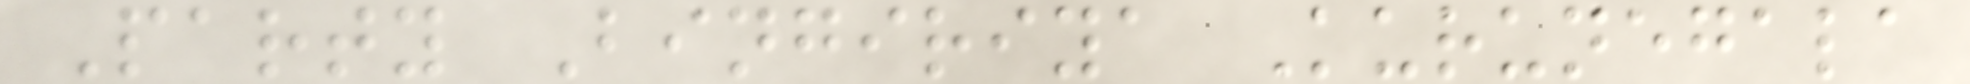Party Bingiriya Kurunegala
